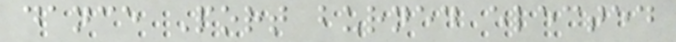dance Port burned elected
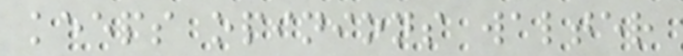keeps opinions walter
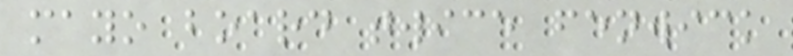mayo board twice fenwick
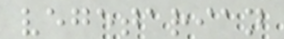vegetarian
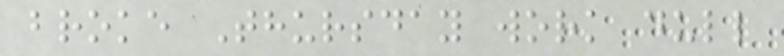broke Thursday work dull
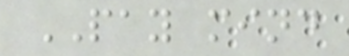PAY mind
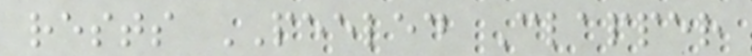rests PEELED Clapper
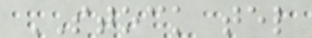STOCK tel
